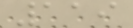119
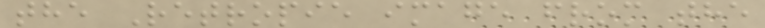the Retropie image from the
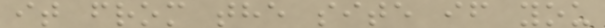it from the site if you
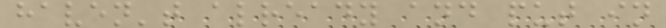haven't already and put in
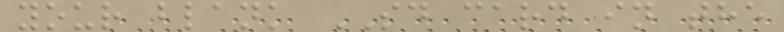your blank SD card in the
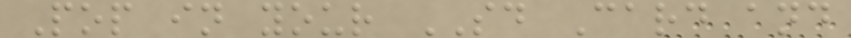Pop in your SD Card and
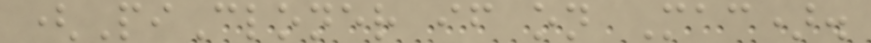(PiCloner if on Mac).
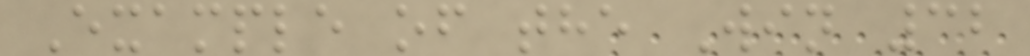Example of the Win 32
